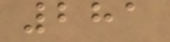281
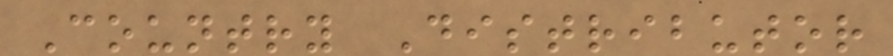Country Distributor
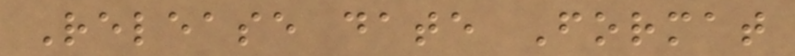Release date Format
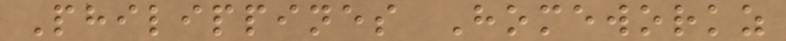Philippines Homeworkz
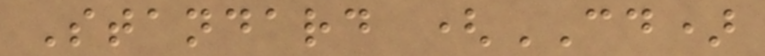Standard (CD)
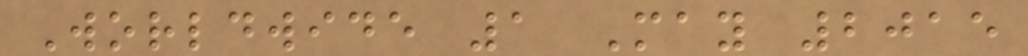Worldwide 1 May 2015
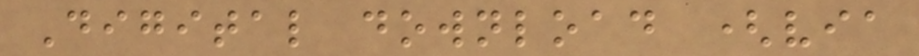Digital download (via
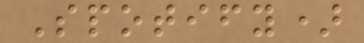Spotify)
